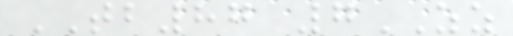TB87 7ZZ
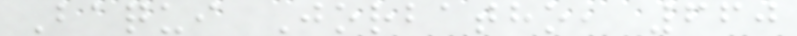Baqui Jorbatho, 660
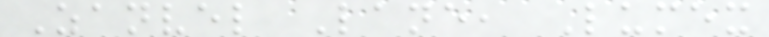Zanvel Lane, Lumex
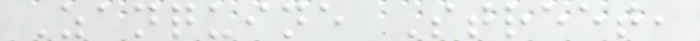Zanquine Street,
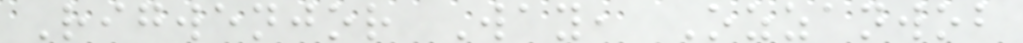Rigwenjor Way, Ozzanwob
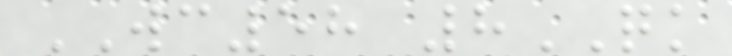WC58 8QK
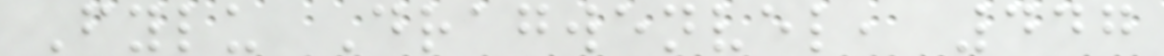Fylu Dragwenvel, 447
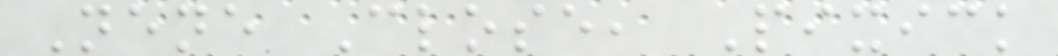Nene Close, Pixick
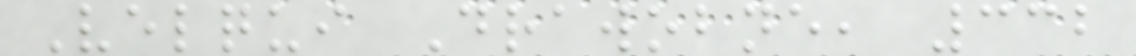Velqui Drawobne, 332
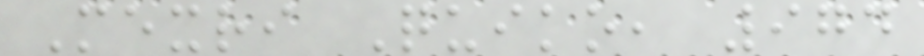Mexri Quiko, 974
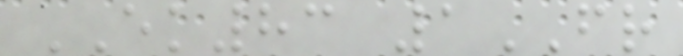EK83 1FR
